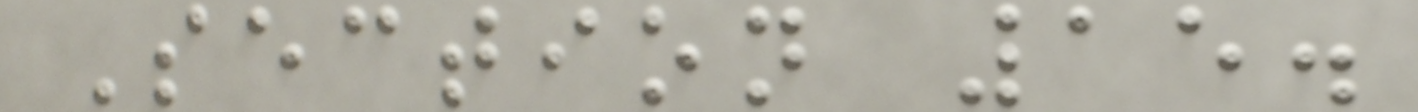Section 15.
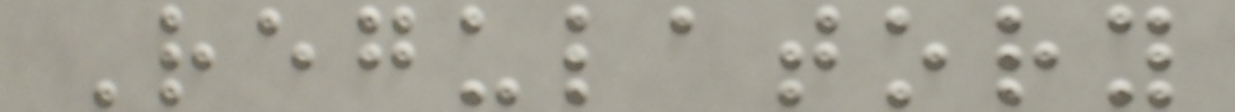Regulatory
